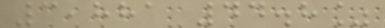3,881 44.8%
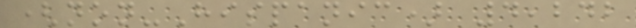(non-Hispanic) 4,242
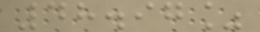48.97%
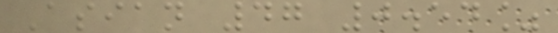Asian 47 0.54%
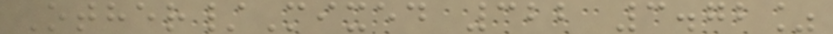Other/Mixed 322 3.72%
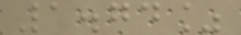1.74%
